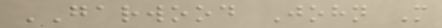GARWOOD John M
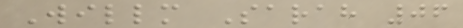Willm Sarah 06
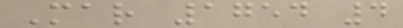Mar 1754 4
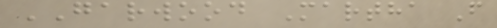GARWOOD Martha F
